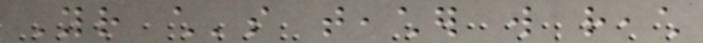Your child's teacher will reach
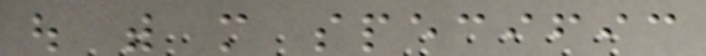out with more specific
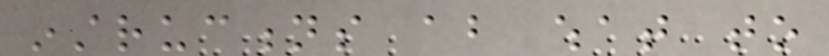instructions about what to
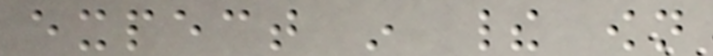expect in their own
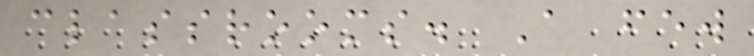classrooms. A few
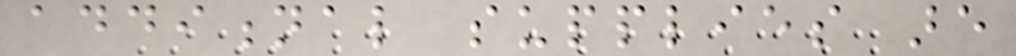additional supplies are
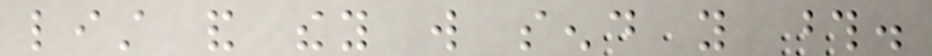list and they will send you those.
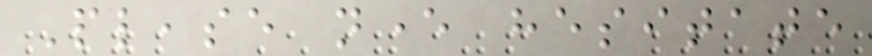Please never hesitate
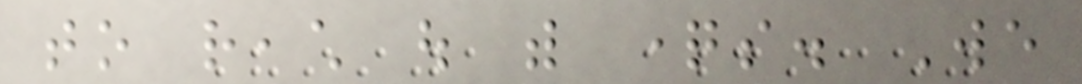to reach out with questions. We
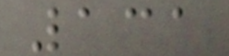131
